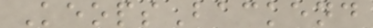KeopsBackend
